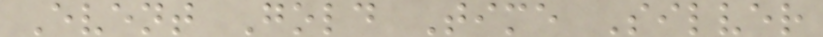Event Gold Time Silver
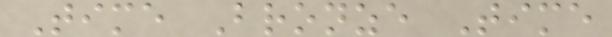Time Bronze Time
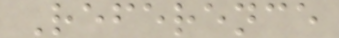Reference
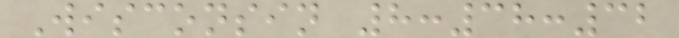Wisconsin 8:38:32
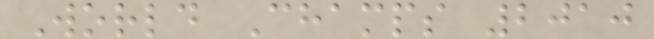World Champs 2010
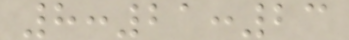8:21:23
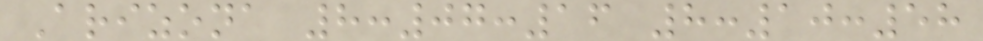Arizona 8:07:16 8:10:58
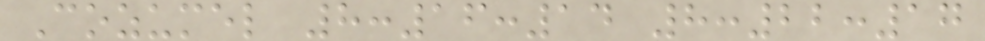Cozumel 8:16:14 8:22:17
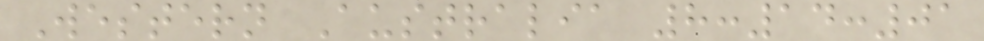Western Australia 8:14:01
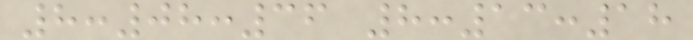8:08:36 8:13:18
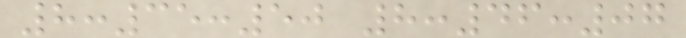8:35:50 8:46:07
